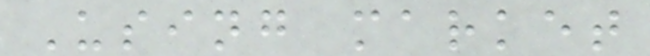Using market
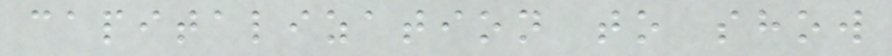capitalization to show
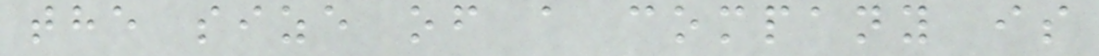the size of a company is
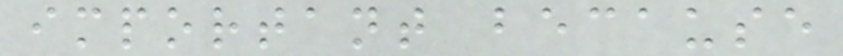important because
